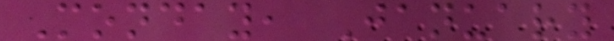Monday, January
